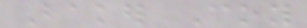Baker Coy
